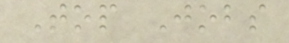Top Jobs
